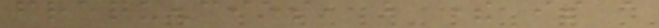frequencies, but there is a
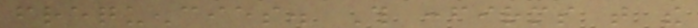frequencies. This confirms that the
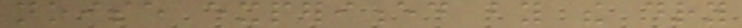noise experienced by the dry
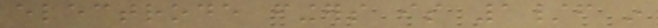electrode fingers is 1/f in
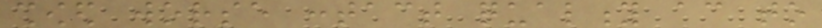showed worse contact quality according to
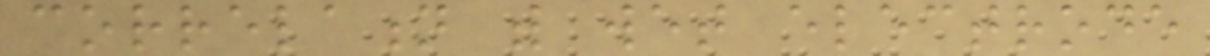correlation with wet electrode
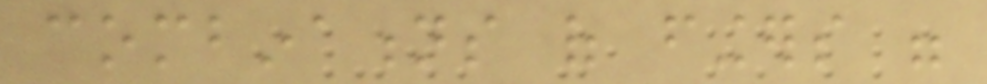combinations of fingers were
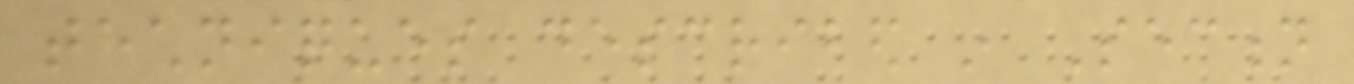techniques described in Section
